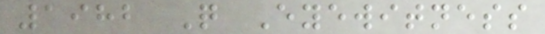1982 Q Eyewitness
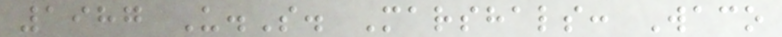1987 U.S. Marshals: Waco
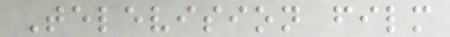Television film
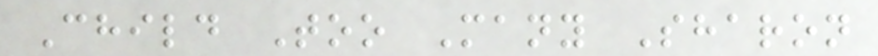Child Too Many Sharon
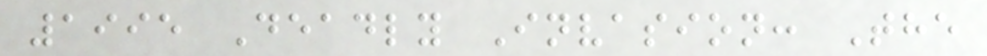1995 Deadly Invasion: The
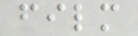film
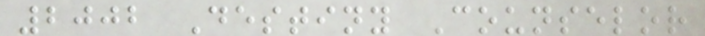2002 Destiny Counselor
